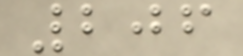206
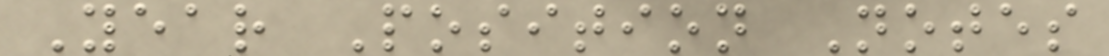Year Position Notes
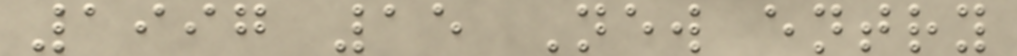1997 15 New entry
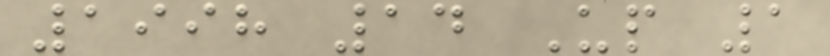1998 14 Up 1
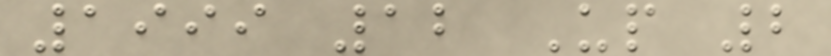1999 12 Up 2
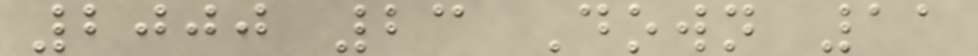2000 23 Down 11
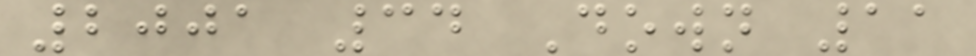2001 34 Down 11
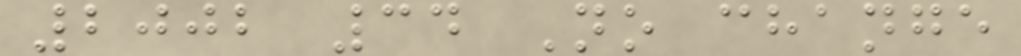2002 34 No change
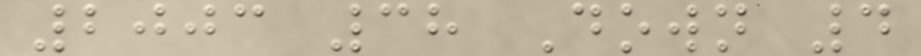2003 38 Down 4
